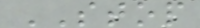STOP
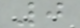0
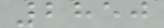2850
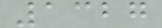1327
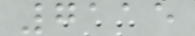7115
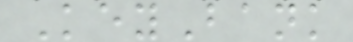KeyBank
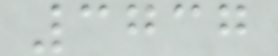3737
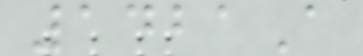1421A
